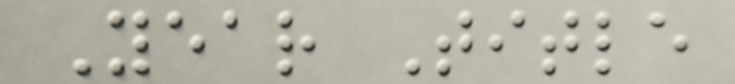Year Title
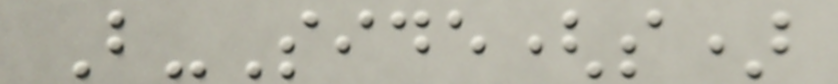B-Side(s)
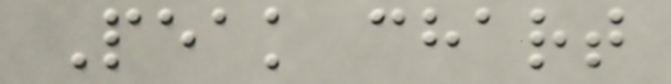Peak chart
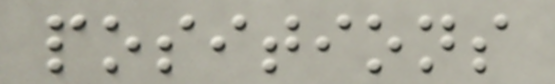positions
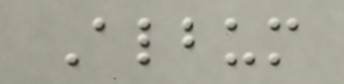Album
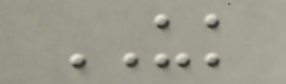UK
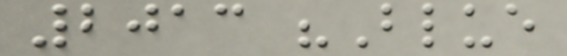2013 "Blue
